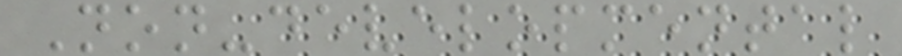Non-developmental
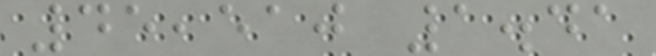45,510 1.41
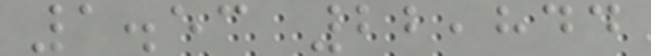1.53 22,844
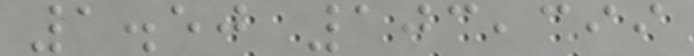1.50 103,399
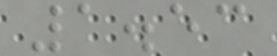1.53
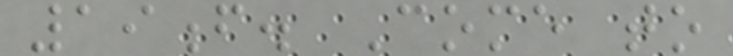19f. Come to
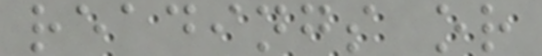readings or
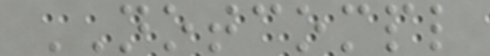NOTCOMPL
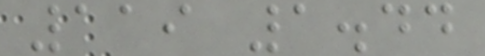119 1.44
